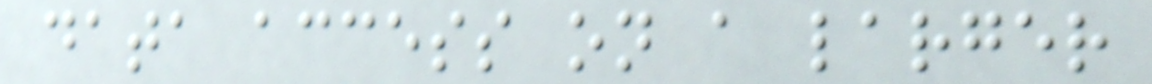data access on a larger
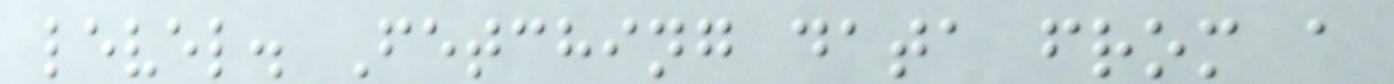level. Fetching data from a
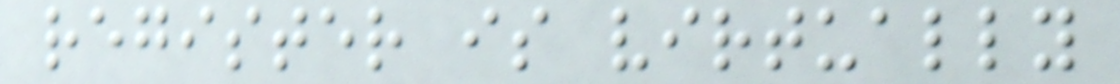register is virtually
